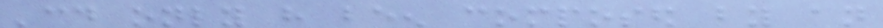'could only have been composed by an
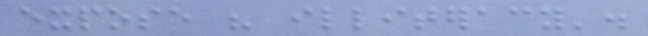expose his illiteracy'.
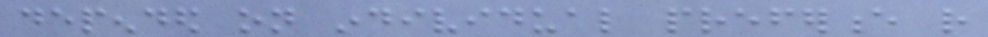depended on individual preference rather
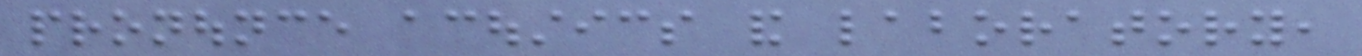pronounce acoustics and laboratory,
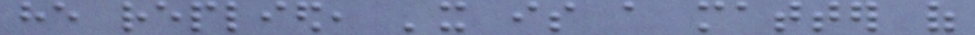he replied, 'it is a matter of
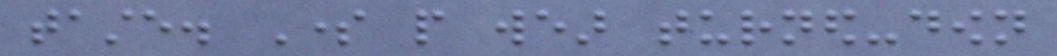taste. Some people wear turned-down
